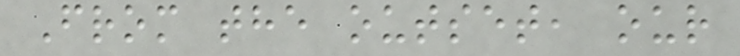From the outset, our
